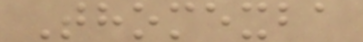Thomexba
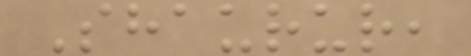Shaurur,
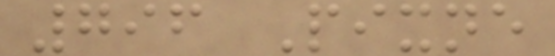796 Pixne
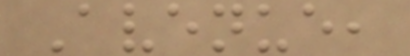Avenue,
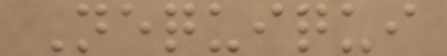Nequiqui
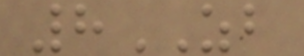8ZB
